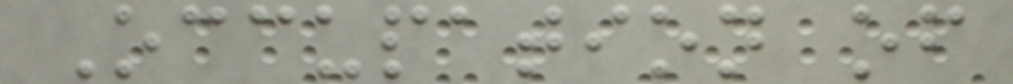Occupation of
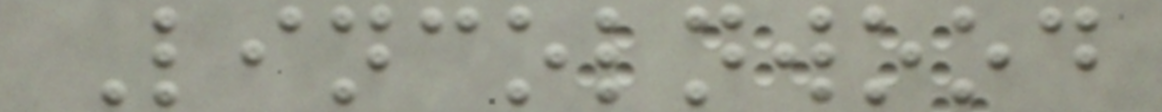Lincolnwood
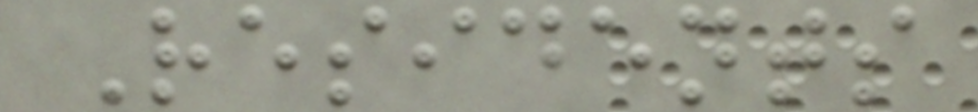Residents
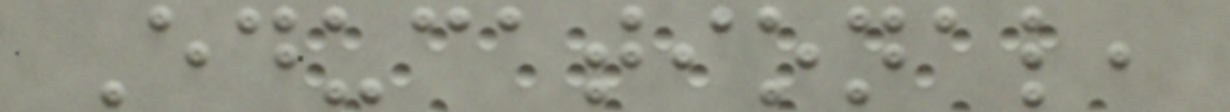Educational,
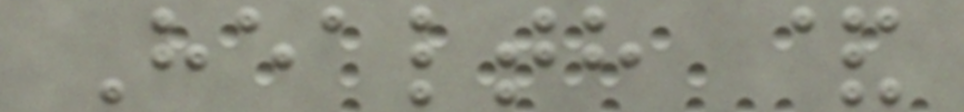Health &
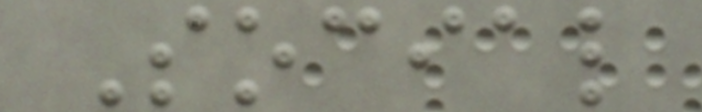Social
